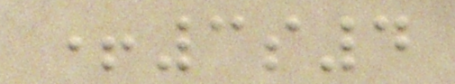+3s4
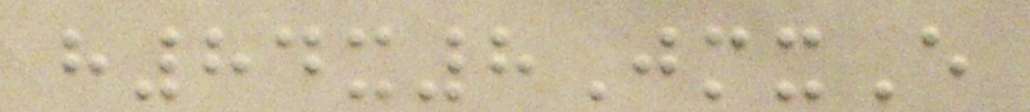h84x8JmxE
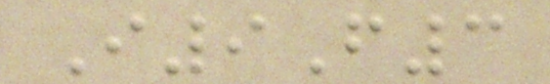I9F3
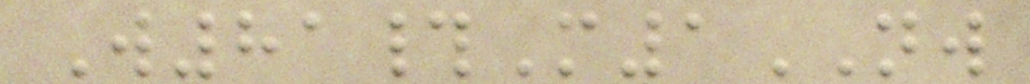W81#M1NW
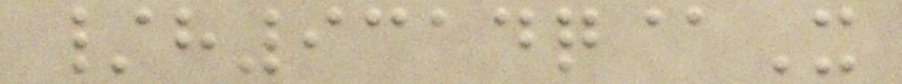/h9314q@X
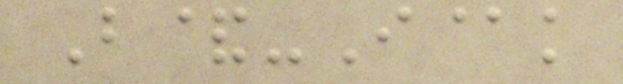B&-I@k
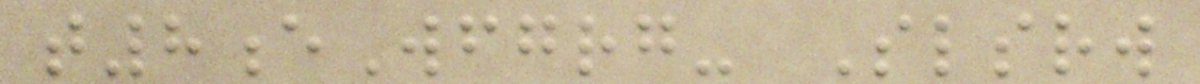t8eWfgrg- Slsrw
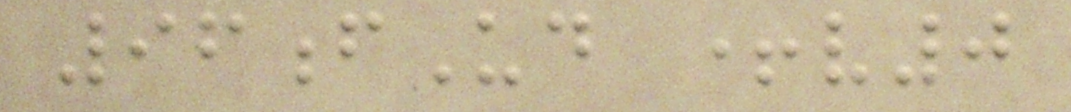96fUd +v0
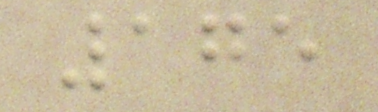175
